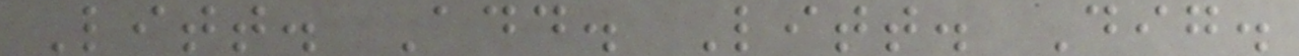Litt. Add. Litt. Dig.
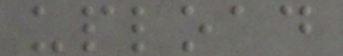upload
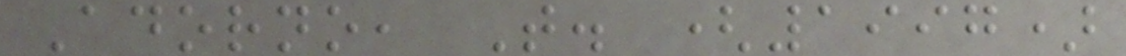Adorno, T. (1997)
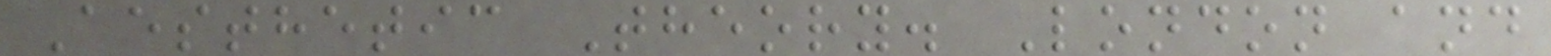Aesthetic Theory. London and
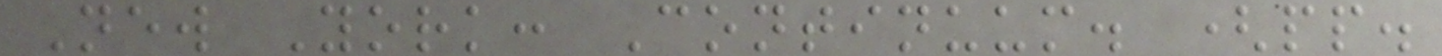New York: Continuum. (pp.
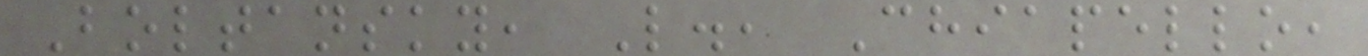Boltansky, L., Chiapello,
